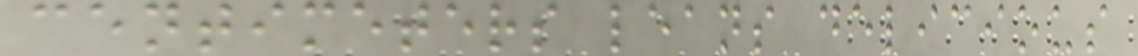centimeters leans delicious
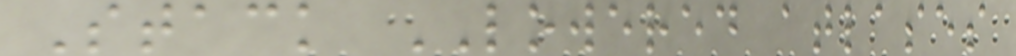Stack LOWERED atlases
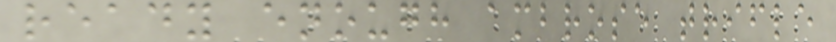ready enough ambrose trifle
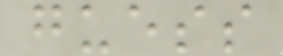guess
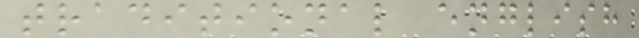traditional english
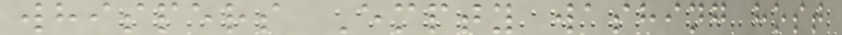whispers Empty washing host
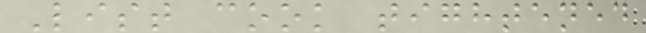List cook tightened
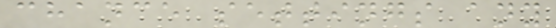chance settings any
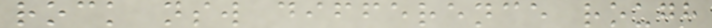rock nsw difference rough
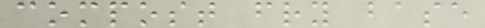compost fry base
